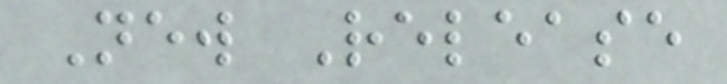New Release
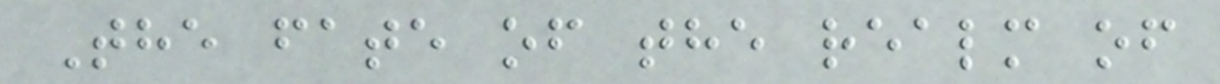The fate of the realm of
